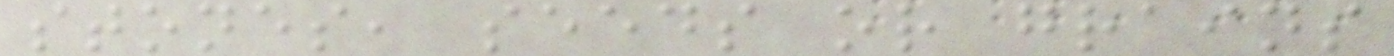stones, seeds or grains
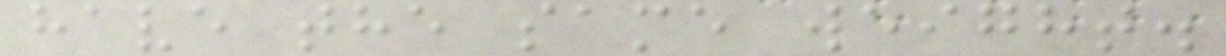have the same weight.
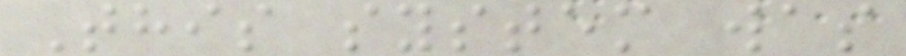This system was
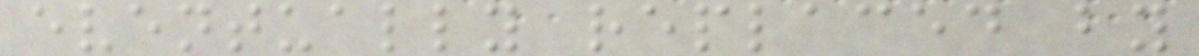eventually replaced by
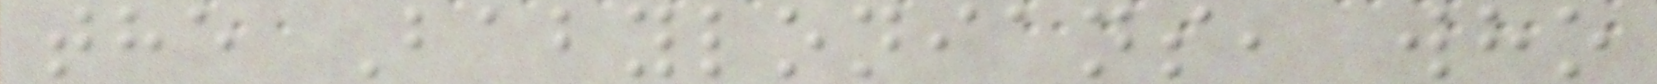the Babylonians, who
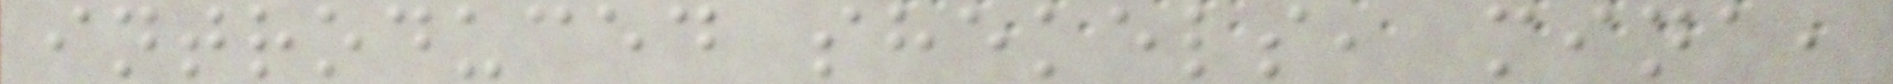introduced shekels, mina,
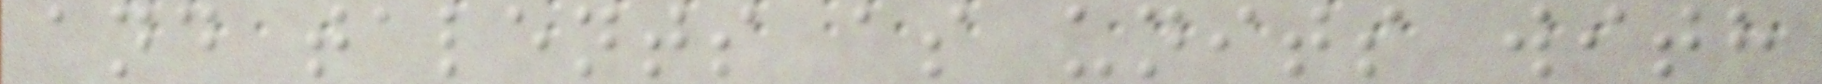and talents as units with
